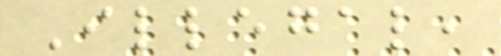Illegal,
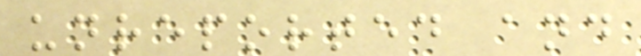unreported and
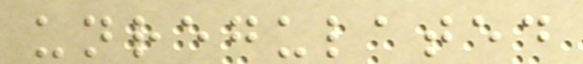unregulated
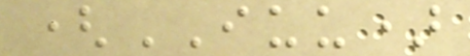(IUU)
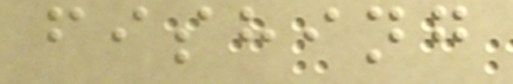fishing
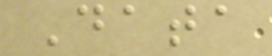Data
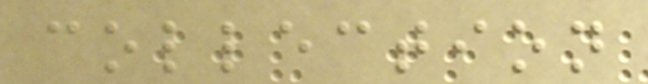collection
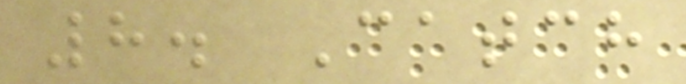8. Catch
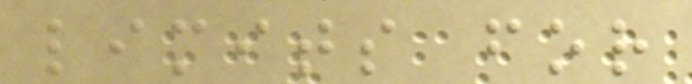limits for
